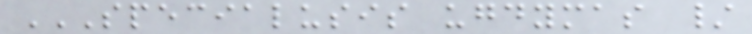SPECIALUSIS UGDYMAS /
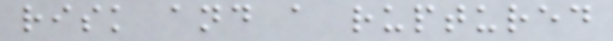risk and a ruptured
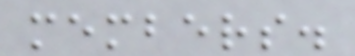members.
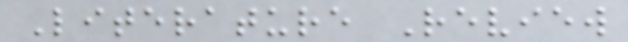Literature Review
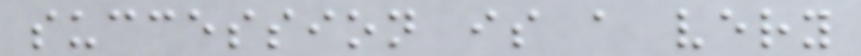succession is a very
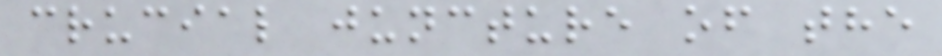crucial juncture of the
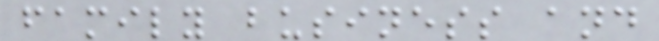family business and
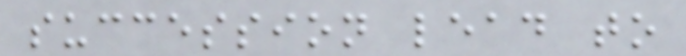succession lead to
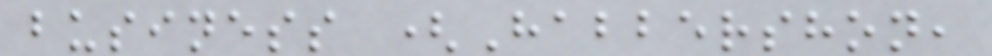business (Habbershon,
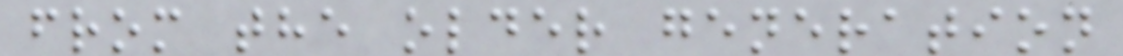from the older generation
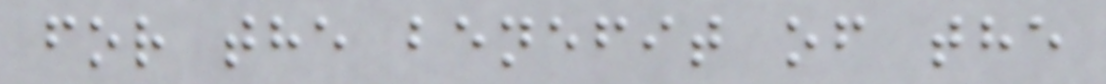for the benefit of the
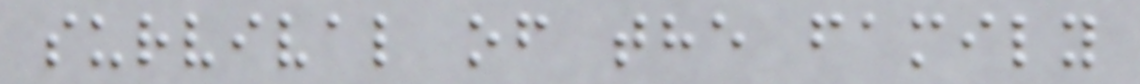survival of the family
